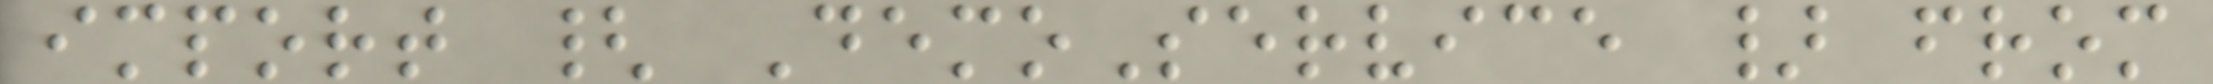import { DemoService } from
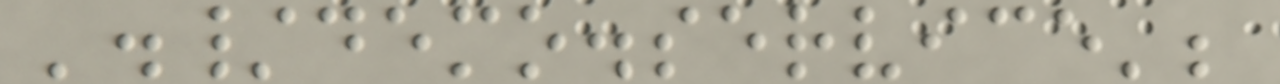'./demo.service';
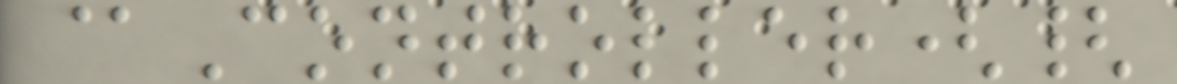@Controller({
